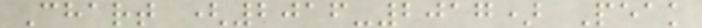Chart (2016-2017) Peak
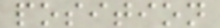position
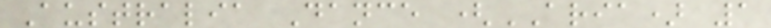Australia Dance (ARIA) 1
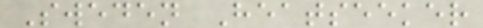Sweden Heatseeker
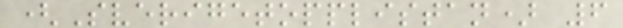(Sverigetopplistan) 6
